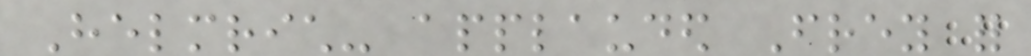Helmrich- applauded Frey for
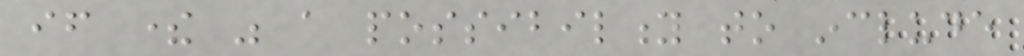if there was a possibility to include
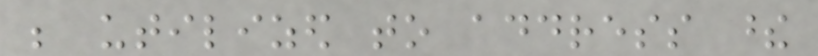be utilized to address these
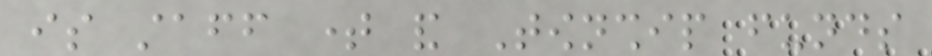is staff time and Township funds
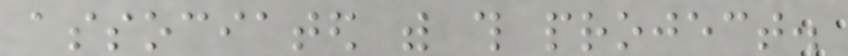associated with this project.
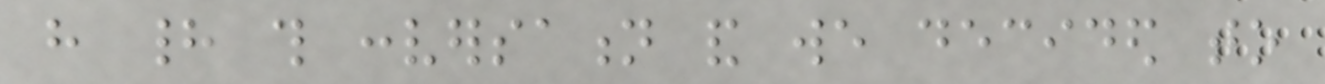have had this conversation and we decided to
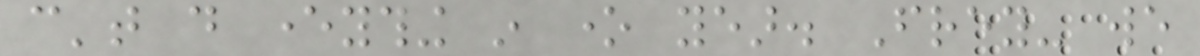can't do everything in one year. Frey- we
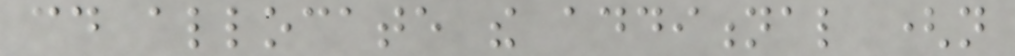could allocate the additional (not
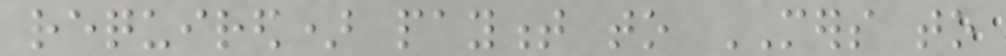required) payment to MERS to
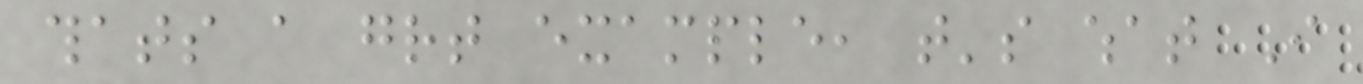thats a great example, that's what I
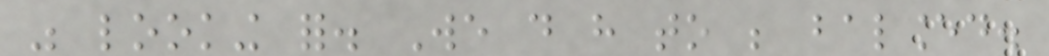was looking for. We do have to be balanced.
